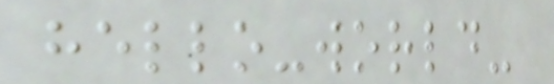hello-world-
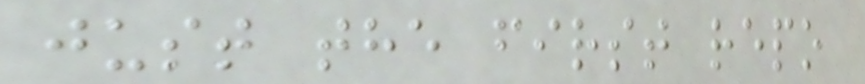just the first repo
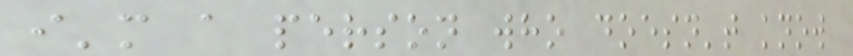i'm a person who doesn't know
